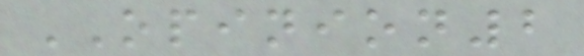OPINION2
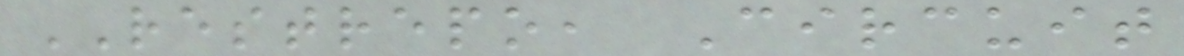RESTREPO, Circuit
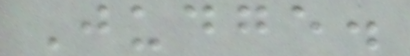Judge.
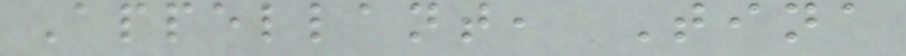Appellant, Tina
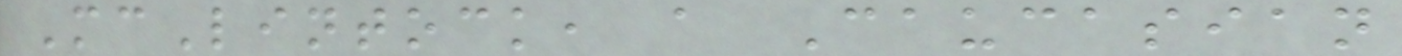McLintock, a Caucasian
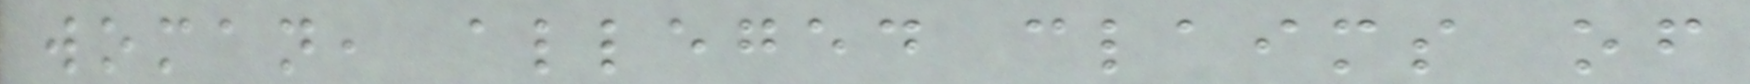woman, alleged claims of
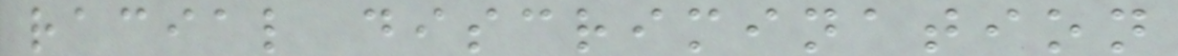racial discrimination
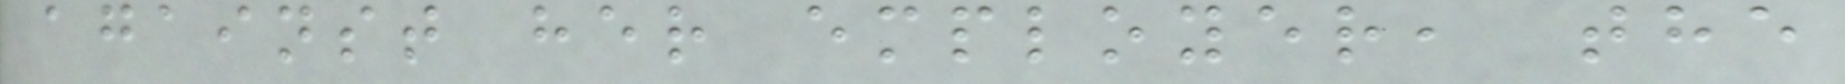against her employer, the
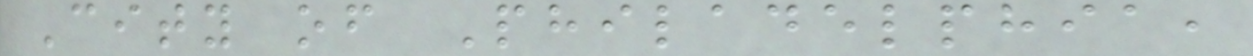City of Philadelphia,
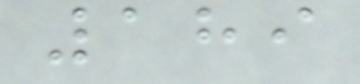189
